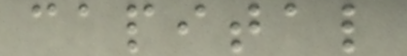capital
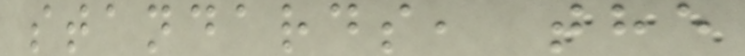standards, the
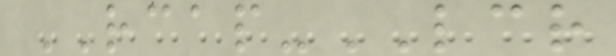RCAP-LCR
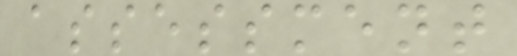assessment
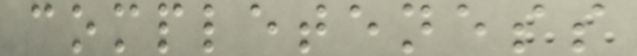completeness
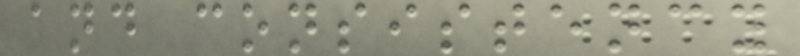and consistency
